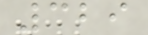329
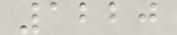1220
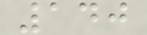140
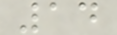14
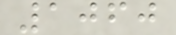1060
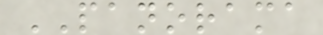PANORAMA
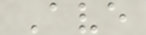Ave
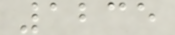1235
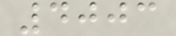4003
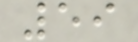59
